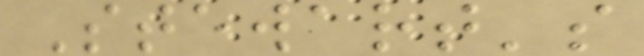Stewart's
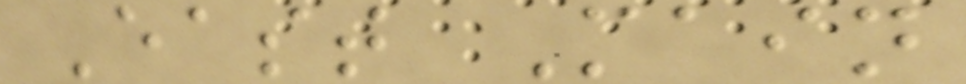East Main
